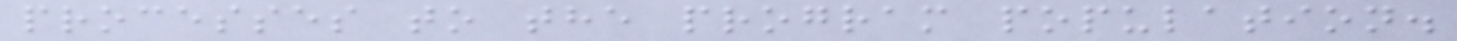processes to the program population.
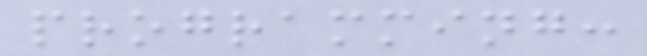programming:
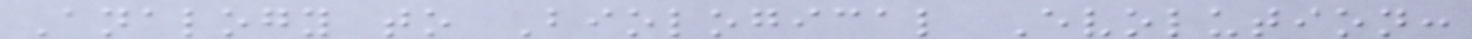Analogy to Biological Evolution:
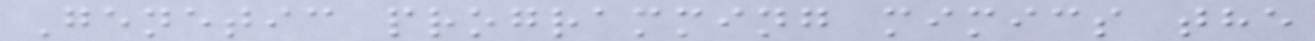Genetic programming mimics the
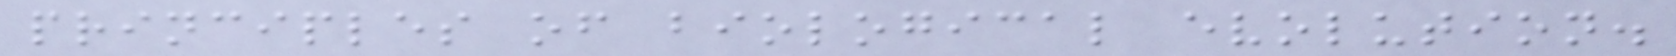principles of biological evolution.
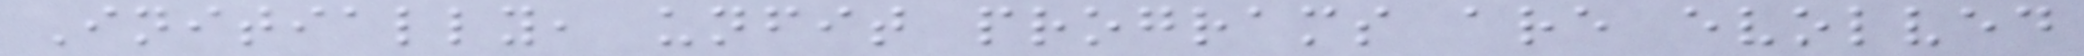Initially, unfit programs are evolved
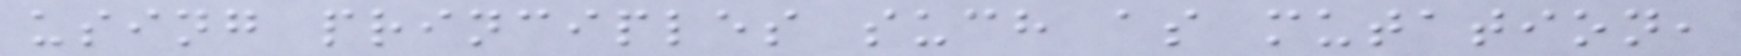using principles such as mutation,
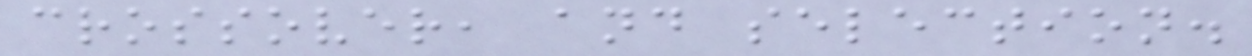crossover, and selection.
